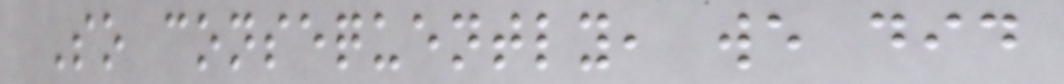So consequently, we did
